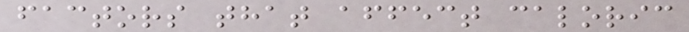factors that affect caloric
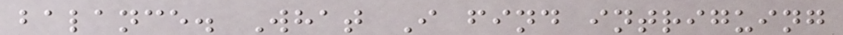balance. What I find intriguing
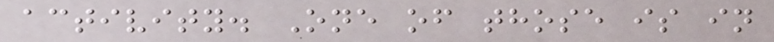activity. One of those is in
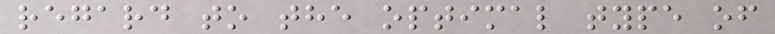regard to the optimal type of
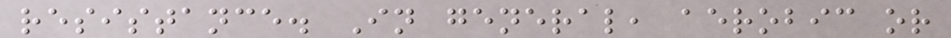resistance. In general, aerobic or
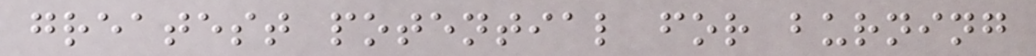greatest potential for burning
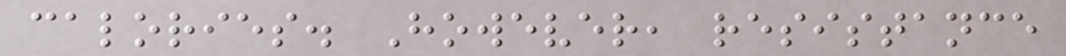calories. However, resistance
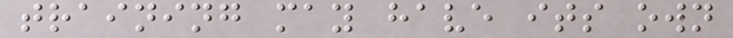training may have its own
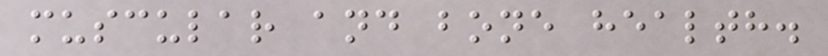muscular and bone health.
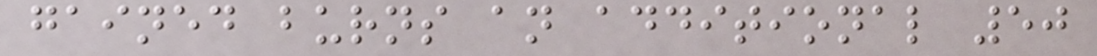gained burns an additional 50
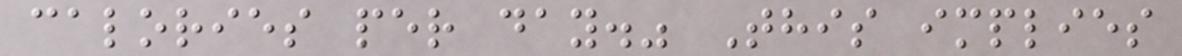calories per day." This implies
